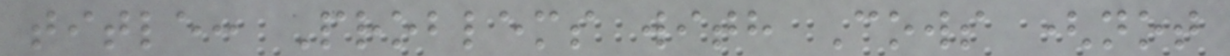title: Problems with Cows (not
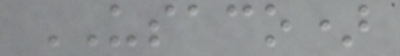USACO)
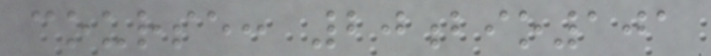course: 20bio101
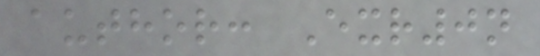author: Exr0n
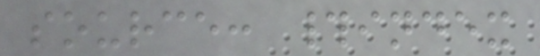source: #index
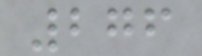276
